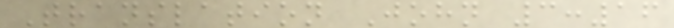Translation John 3:16
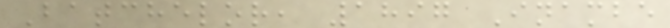Batchelor, 1897 Inambe
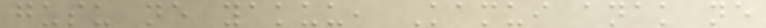gusu ne yakuu, Kamui anak ne
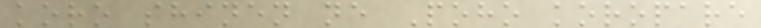koro shinen ne Poho koropare
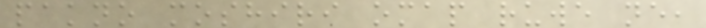pakno moshiri omap ruwe ne,
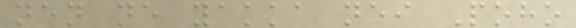nen ne yakka nei Poho
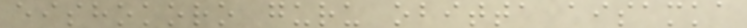eishokoro guru obitta aisamka
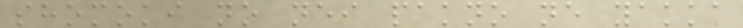shomoki no nei pakno ne yakka
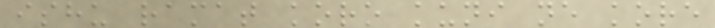ishu ramat koro kuni ne kore
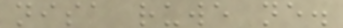nisa ruwe ne.
